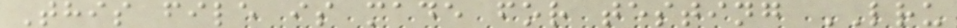This file is made for testing LRU
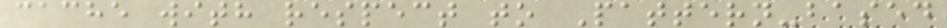cache with respect to Pattern-based
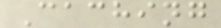Caching
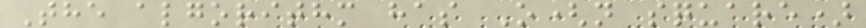The algorithm has O(n square)
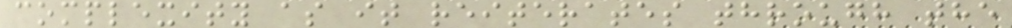complexity as it reiterates through the
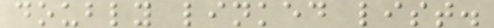doubly linked list.
